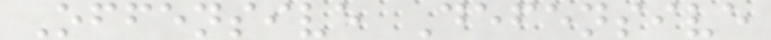Offensive Defensive
